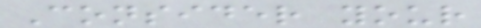Consider your
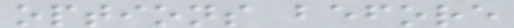options before
